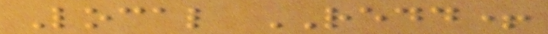Local REDD+
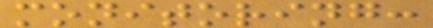monitoring:
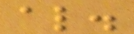al.
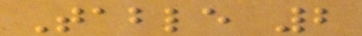Table 2
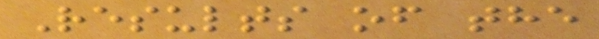Results of the
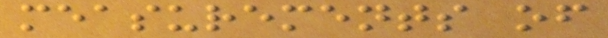measurements of
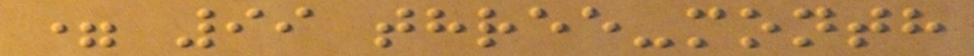= 99 three-month
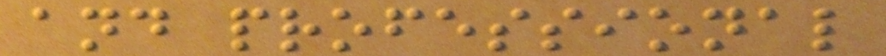and professional
